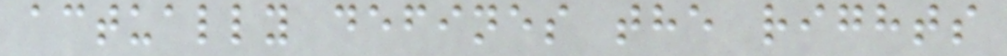actually defines the rights
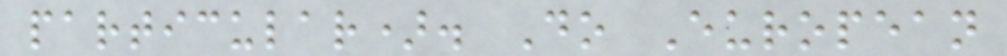particular). Do European
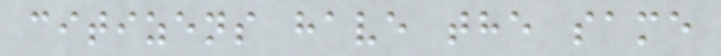citizens have the same
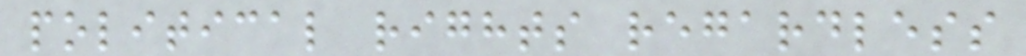political rights regardless
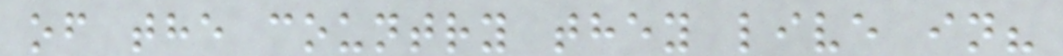of the country they live in?
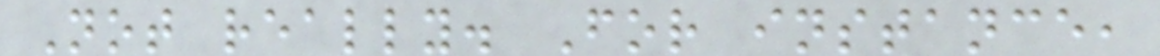Not really. For instance,
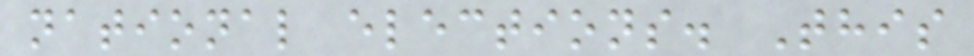national elections. This
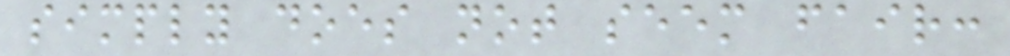simply does not seem fair:
